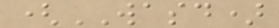(WASD)
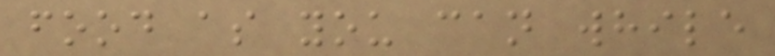food as you can while
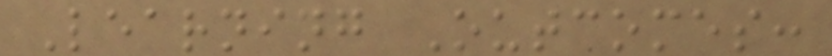Learning Outcomes:
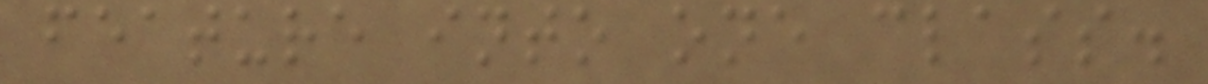feature into one class.
